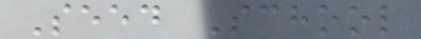Seed School
